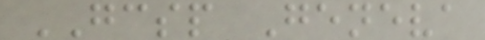GCSP Geneva
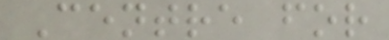Centre for
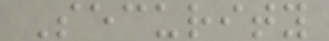Security
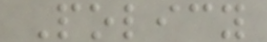Policy
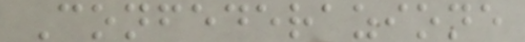Confederazione
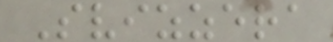Svizzera
